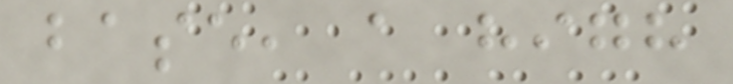base, a high
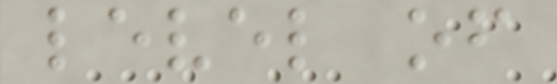level of
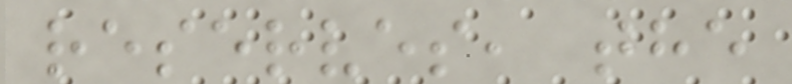reserves, the
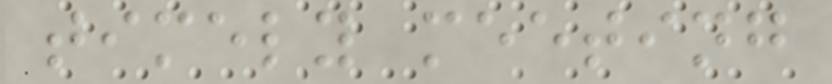timely meeting
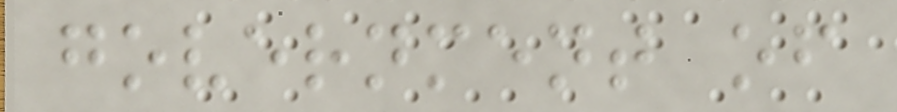government of
